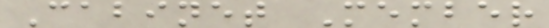Cabinet Member
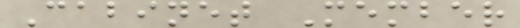Cabinet Member
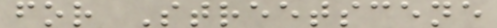for Streetscene
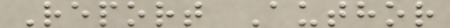Report Author
